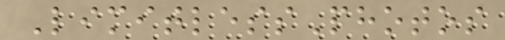LimitlessPhotos
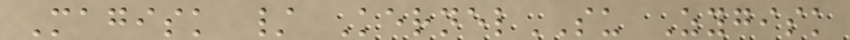Magisk / KernelSU Zygisk
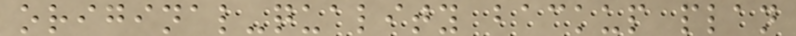original-quality backup plan
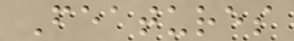Features
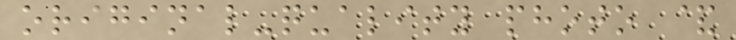original-quality photo &
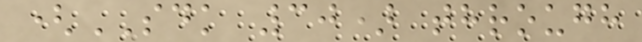(SDK 30) through
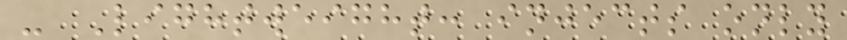- Lightweight: injects only
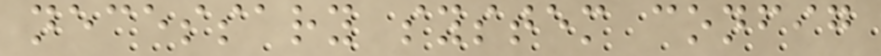necessary system config
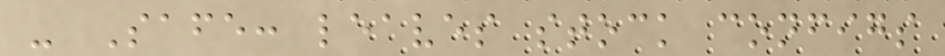- Safe: leaves stock configs
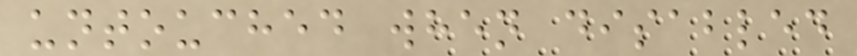untouched when disabled
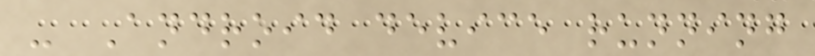- Android device running
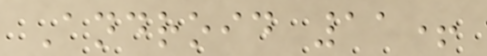Android 11+
